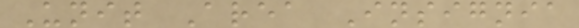Unit Area Insignia
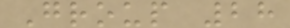Group 28
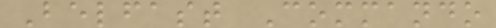Belfast Commando
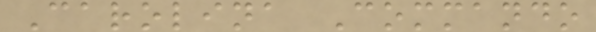Carolina Commando
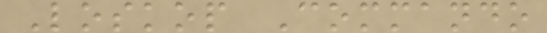Loskop Commando
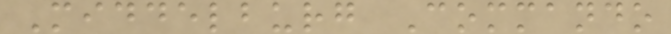Middelburg Commando
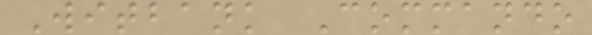Witbank Commando
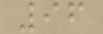96
